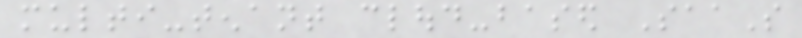multi-tenant cloud-based SaaS
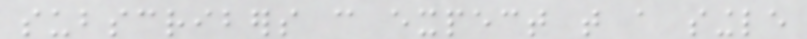subscribers can expect that a single
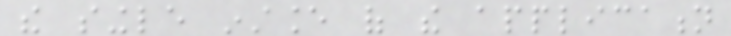the single instance of the application
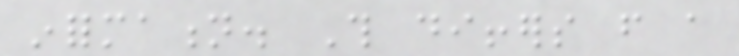information. This differs from a
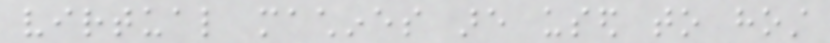virtual machines are used to host
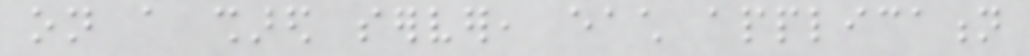on a shared server, each application
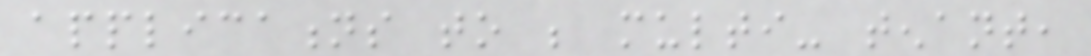applications to be multi- tenant,
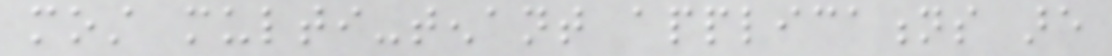most multi-tenant applications are
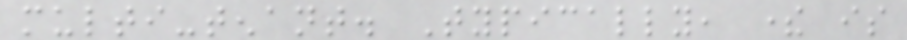multi-tenant. Typically, there is
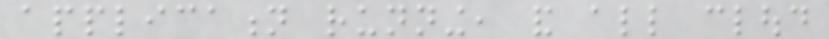application running, and all cloud
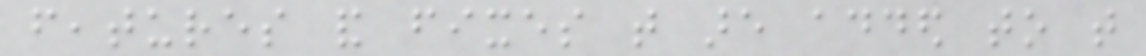features and fixes that are added to that
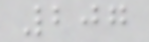207
